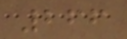266
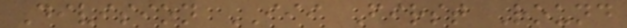Division III First Round
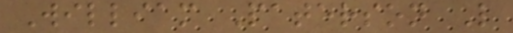William Paterson L
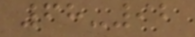68-92
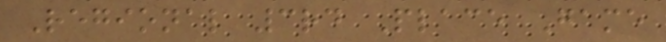Regional 3rd Place Game
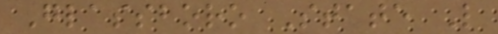Glassboro State L
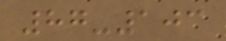87-103
